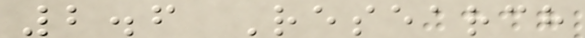2.6 Research
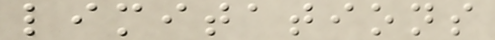limitations
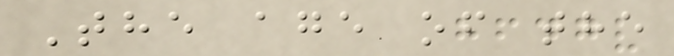The age of the
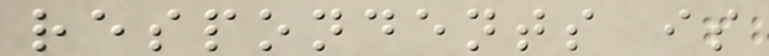respondents is
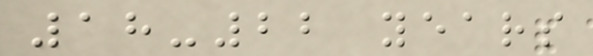18-22 years
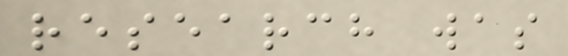research was
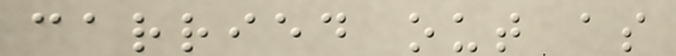carried out as
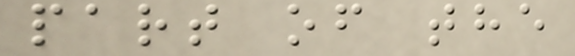part of the
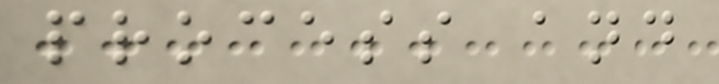process and
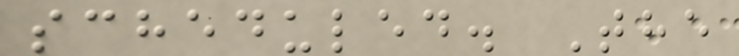scheduled. The
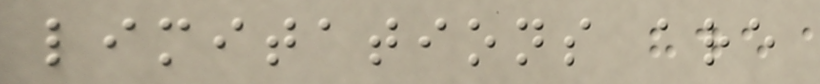limitations are
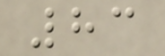83
